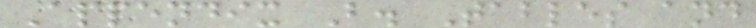Appendix B. Tables and
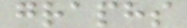graphs
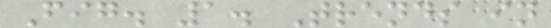Fig. 1. Trends in
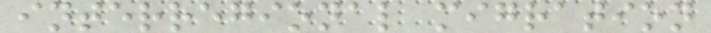interregional migration
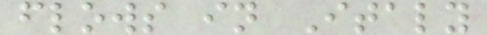flows in Italy
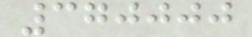370000
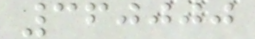360000
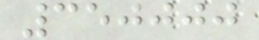350000
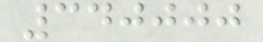340000
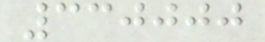330000
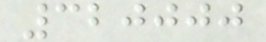320000
